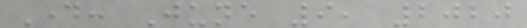Day: June 9, 2020
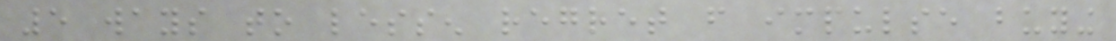5 ways to lessen regret from impulse buying
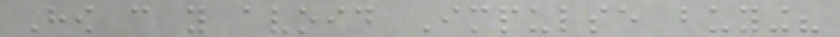How can you avoid Impulse buying?
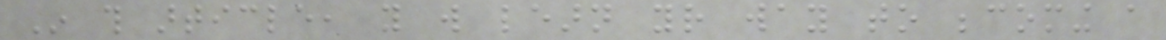In this article, you will learn your way to becoming a
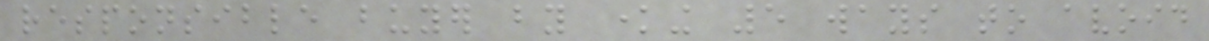responsible buyer by knowing 5 ways to avoid
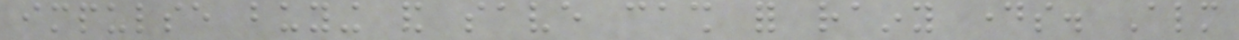impulse buying and save cash for rainy days. Almost
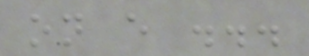on every ...
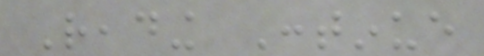Reading Continue
